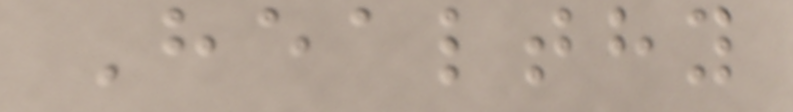Healthy
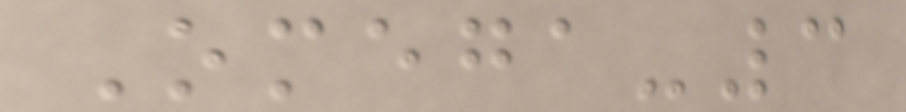Omega-3
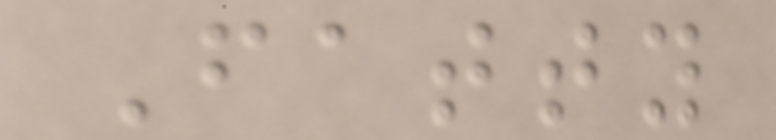Fatty
